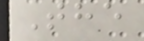The
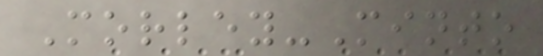Morley-Minto
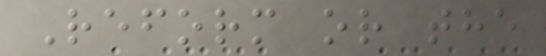Reform or the
